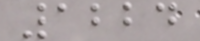1224
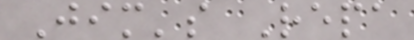Jim's Repa
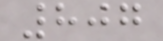807
